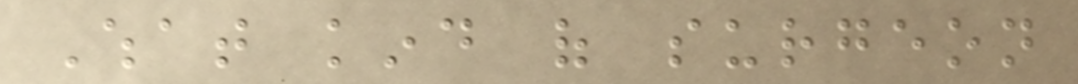What kind of surgeon
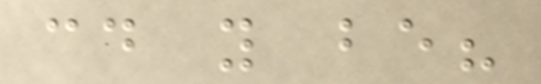could you be?
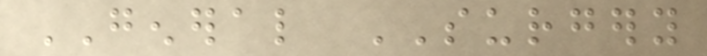GENERAL SURGERY
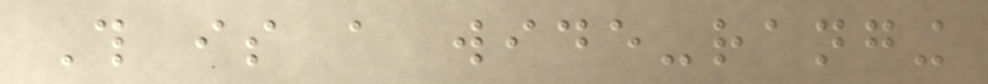This is a wide-ranging
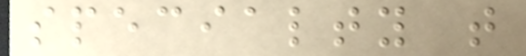specialty that
